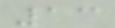13
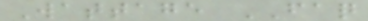Wattage FAQ
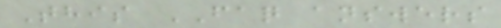This FAQ answers
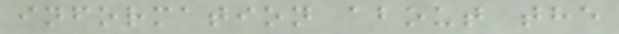information about the
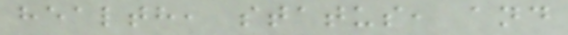health, status, and
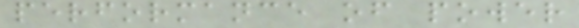performance of power
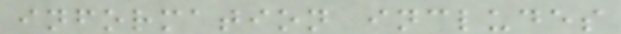information includes
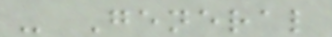- General
